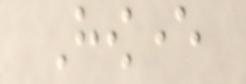However
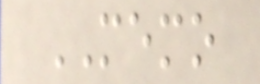MEMO
